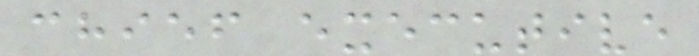chief executive
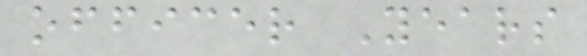officer Years
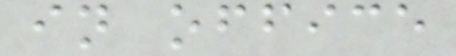in office
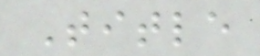Title
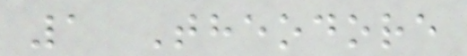1 Theodore
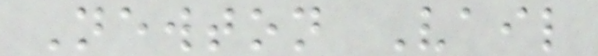Newton Vail
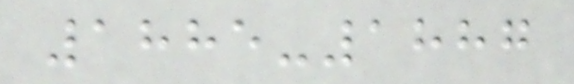1885-1887
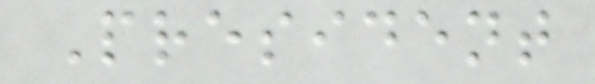President
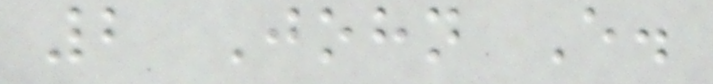2 John E.
